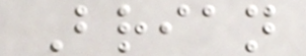Brian
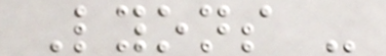Lyons -
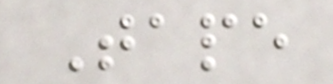Tape
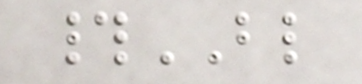#BL
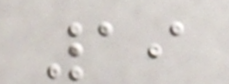19
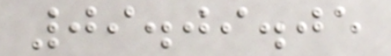09.09.05
